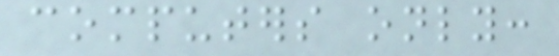computers only:
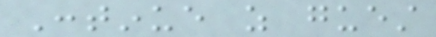Continue as guest
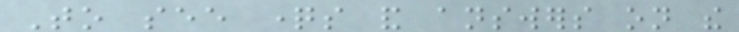To see questions and answers on the
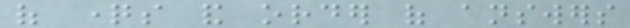of questions and order of answers
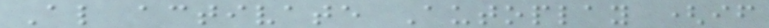Also activate Autoplay (if
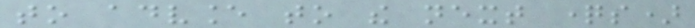to advance to the next questions)
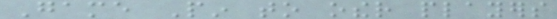Game Pin to other players
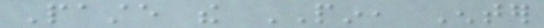Paste the PIN, Enter
